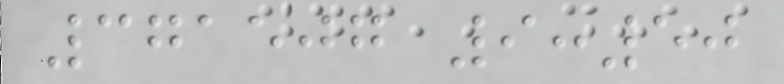371507 9:50
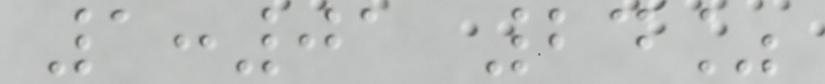1:01 24%
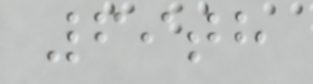69th
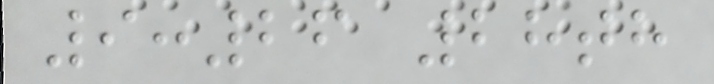9:26 28th
